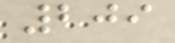209
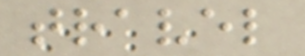travel
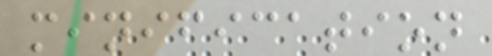minification
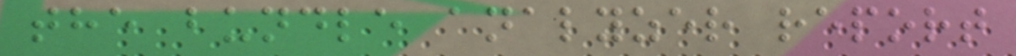the bundle analyzer report
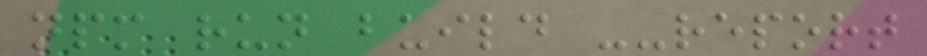npm run build --report
